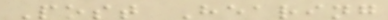Post Hearing
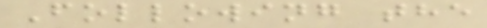Following the
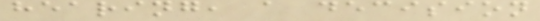hearing, a decision
